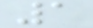1
